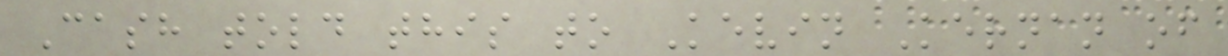Cash told this to Kevin Kernan of
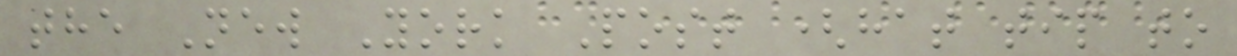the New York Post (hat tip to
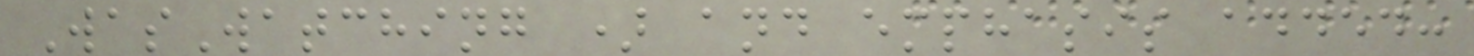WasWatching ) and emphasis added:
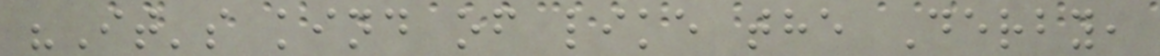"It's kind of like the Derby,
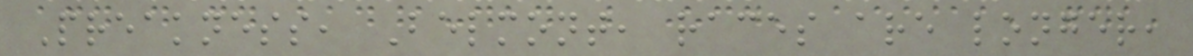Preakness, Belmont, races are longer,
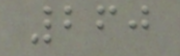260
